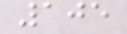105
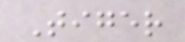Tiger
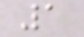1
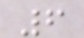6
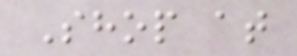Shop at
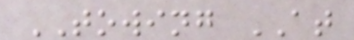TOWING AT
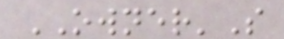OWNER'S
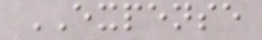EXPENSE
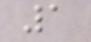1
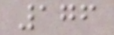176
